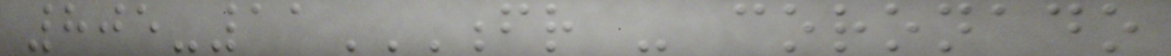805-11FR - CORONADO
